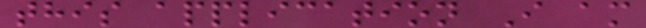this application I am
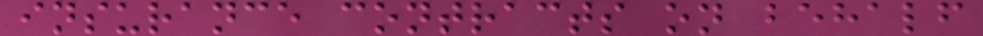insurance contracts on behalf
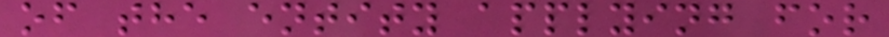of the entity applying for
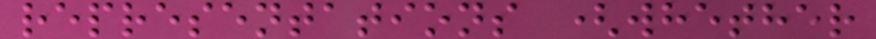representations (whether
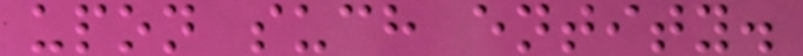upon such entity.
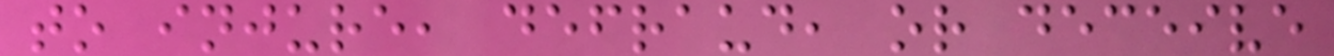to injure, defraud, or deceive
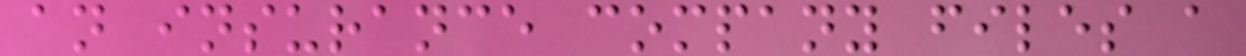an insurance company files a
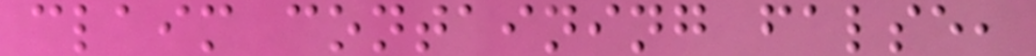claim containing false,
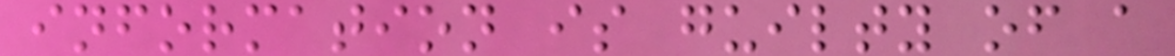information is guilty of a
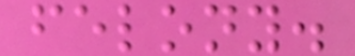felony.
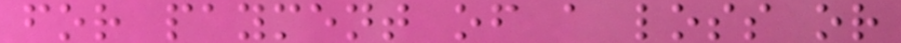for payment of a loss or
